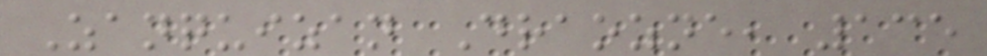Zanquizan Draozne, 135
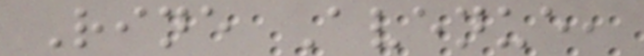Rine Avenue,
